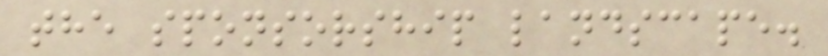the sponsorship landscape.
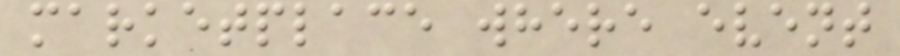marketplace where event
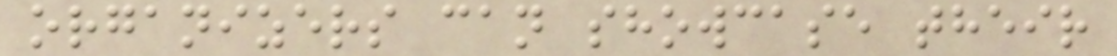organizers can showcase their
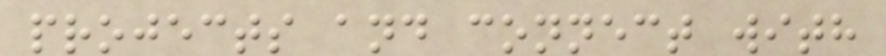projects and connect with
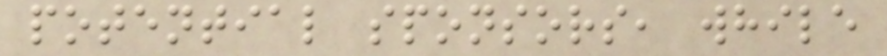potential sponsors, while
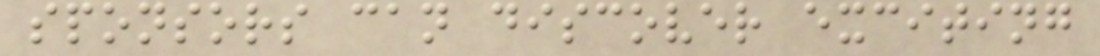sponsors can discover exciting
